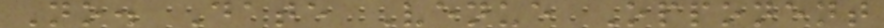No. Date Venue Opponent
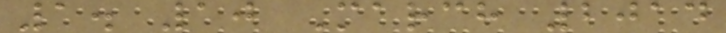1. 10 March 2014
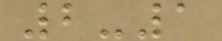2-1
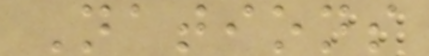Nations
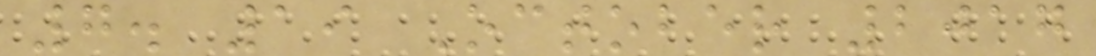7. 19 October 2017
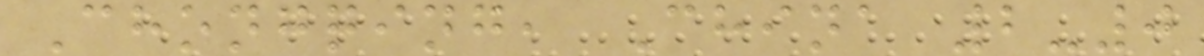Chongqing, China 2-0
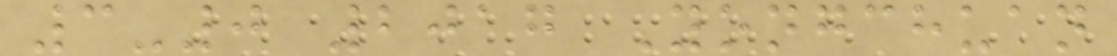3-0 2017 Yongchuan
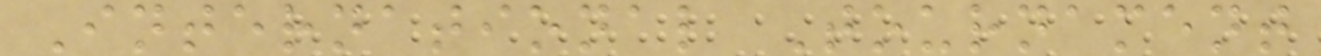International Tournament
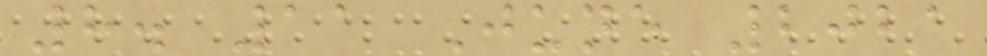8. 11 June 2021
